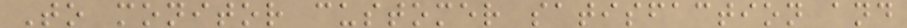To monitor customer satisfaction and
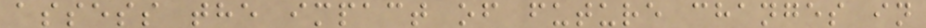assess the impact of future changes in
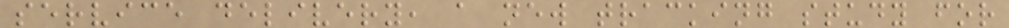service delivery, a new tracking study for
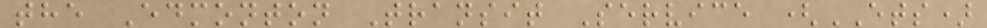the Edmonton Transit Service (ETS)
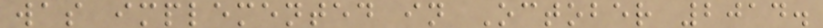was implemented in October 2014.
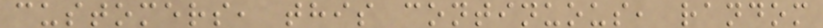customers, this continuous, random
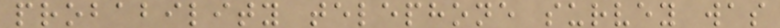probability telephone survey was
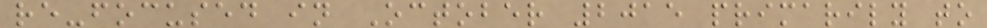re-focused in October 2015 primarily to
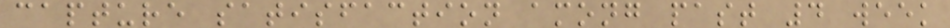capture satisfaction among past 4 week
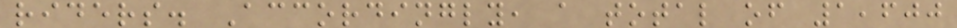riders. Accordingly, a total of 1,600
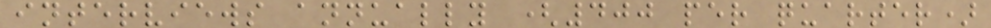interviews annually (400 per quarter)
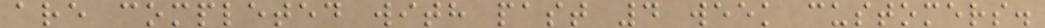are completed with past 4 week customers.
